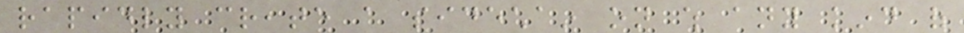rapidly create a sidechain on which any kind of
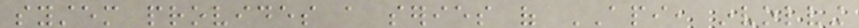system provides a series of API, involving
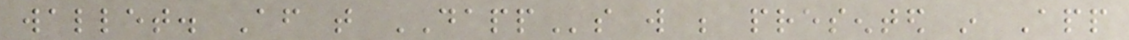wallet. After that DAPPs will be presented in App
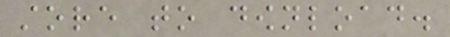store to download.
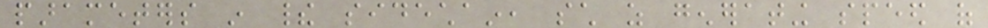parameters in their sidechain, such as generating speed of
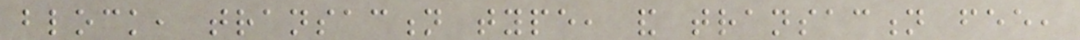block, transaction type, and transaction fee,
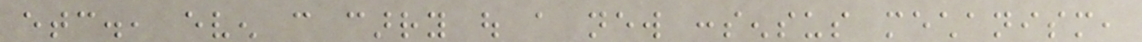etc., even can carry out a new consensus mechanism,
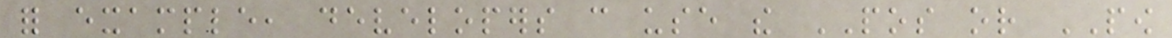for example, developers can use the POS or POW
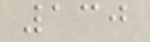130
